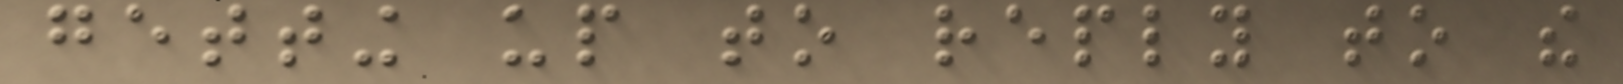getting up to reply to the
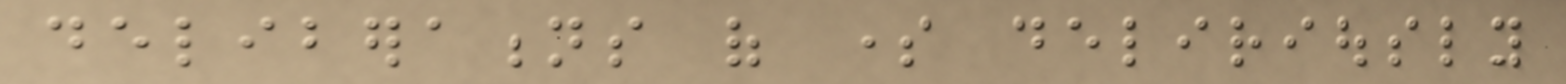deliberations of some deliriously
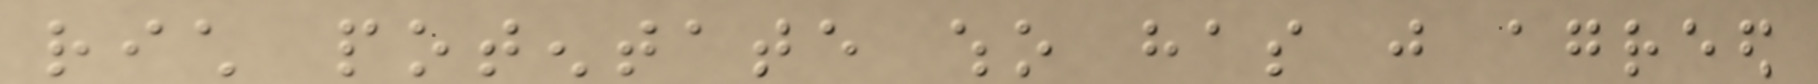rich potentate who has just agreed
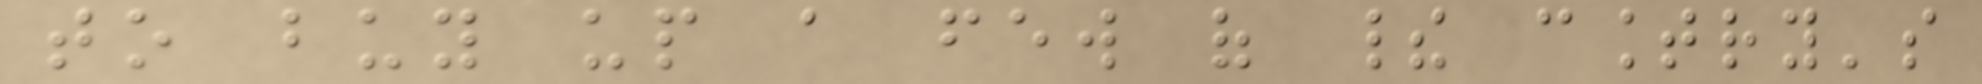to buy up a few of their country's
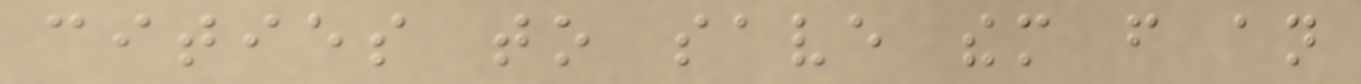cities to save them from an
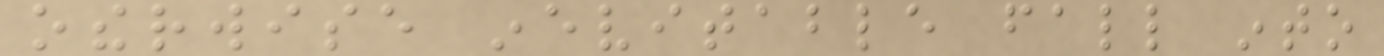otherwise inevitable fall into
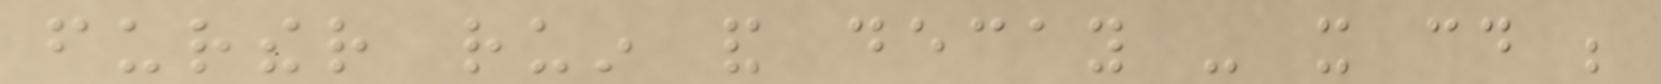further ruin and decay - it could be
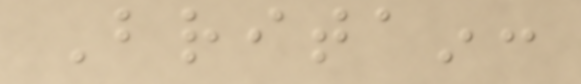Britain:
